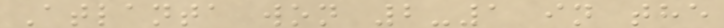Atlanta won 2-1 in the
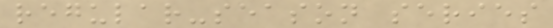regular-season series
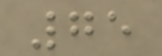75
